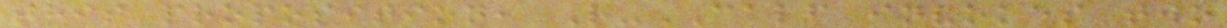this proposition, R-CALF invokes two
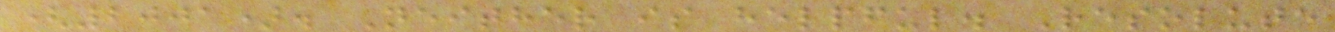(2001). Neither is helpful. Resolute
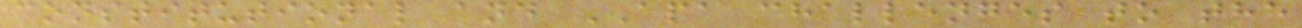constitutional and APA challenges to the
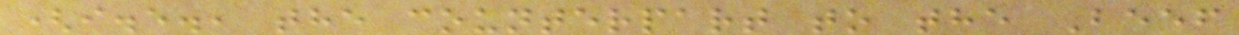(i.e., the counterpart to the Beef
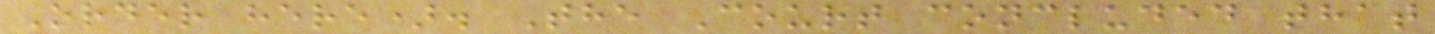Order here). The Court concluded that
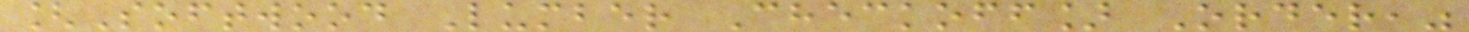[Softwood Lumber Checkoff] Order,"
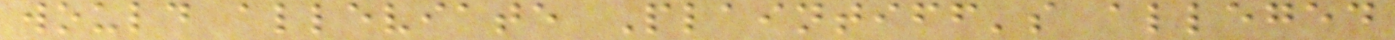would alleviate Plaintiff's alleged
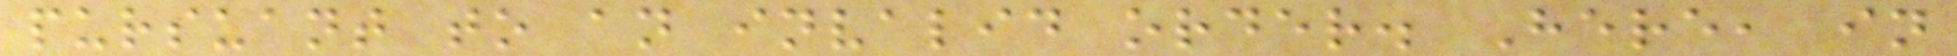pursuant to an invalid order. Here, in
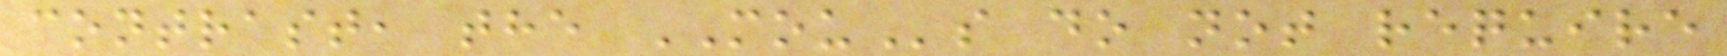contrast, the MOUs do not require
